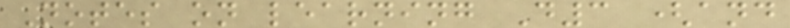Notes on learning D3 (and
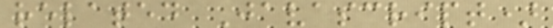related Javascript)
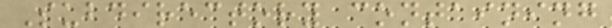Subdirectory containing
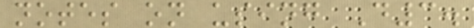notes on using D3.
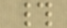#
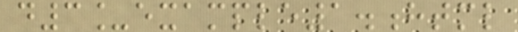d3_example1.html
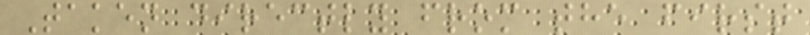Taken directly from the first
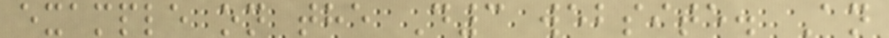example on the D3 website. An
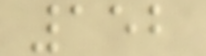152
